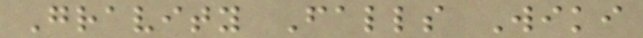Gravity Falls Wiki
